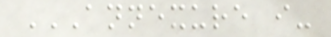ANNEXURE I-
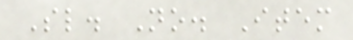Sl. No. Item
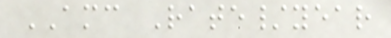AMC Rate/year
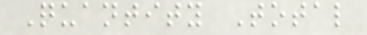Quantity Total
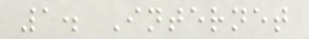1. Internet
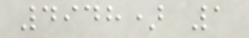4948) 1
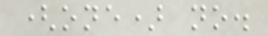(one) no.
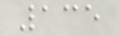135
